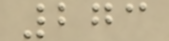273
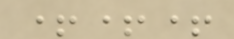+++
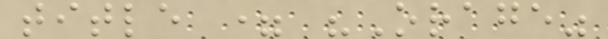title = "Orage"
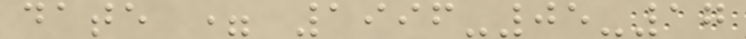date = 1996-05-17
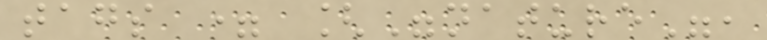tags = ["nature",
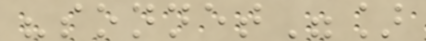"sonnet"]
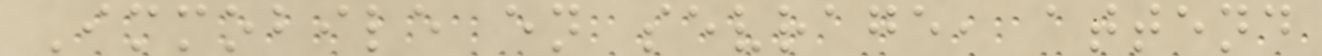Immobile en sevrage, attend
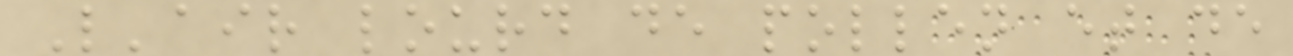L'air lourd de pollen et de
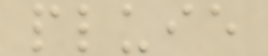pluie
